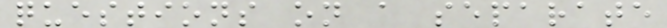questions on a separate
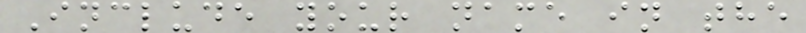Include your name in the
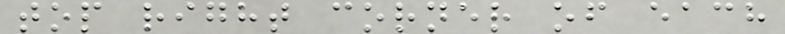top right corner of each
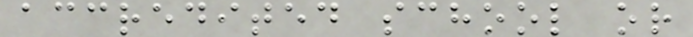accredited school or
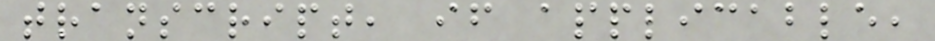transcript, if applicable,
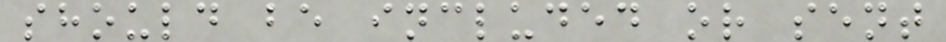should be included or sent
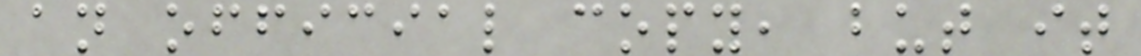an official copy, but it
